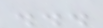...
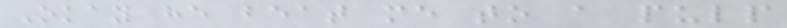Okay he beat me to a pulp
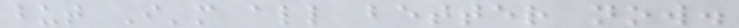but I'm all better now.
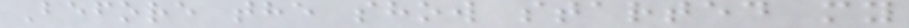Before the show started my
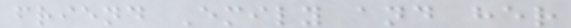friend Emily and her
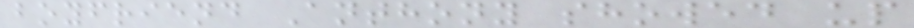boyfriend Anthony showed up
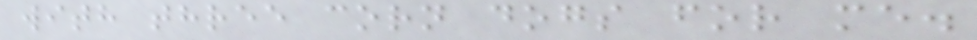with three corn dogs for me.
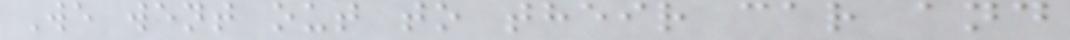We went out to their car and
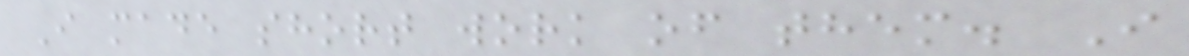I made short work of them. I
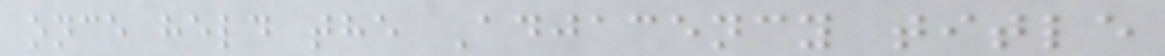once held the Adjacency title
